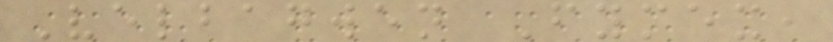Velbagwen Fymex,
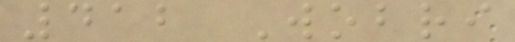412 Wobri
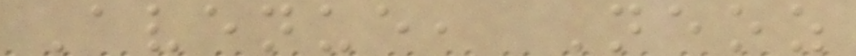Avenue, Neoz
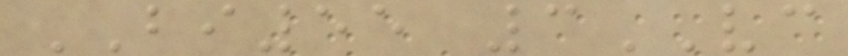BI55 3VC
